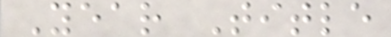Year Title
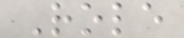Role
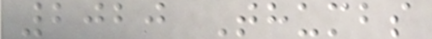2020 Thumbs
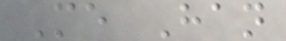Me Han
